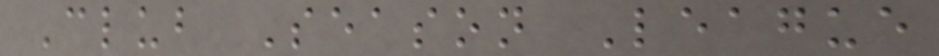Club Season League
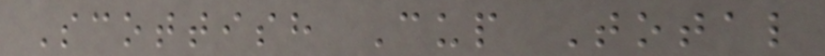Scottish Cup Total
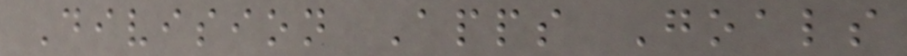Division Apps Goals
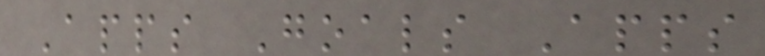Apps Goals Apps
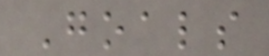Goals
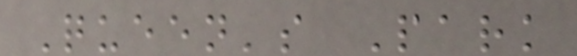Queen's Park
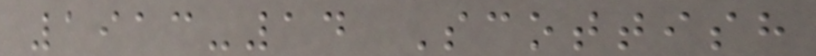1913-14 Scottish
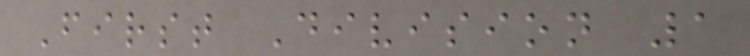First Division 1
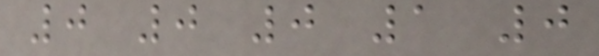0 0 0 1 0
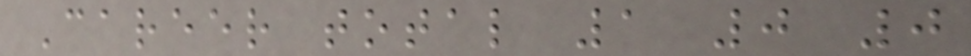Career total 1 0 0
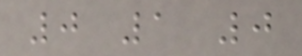0 1 0
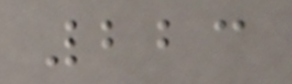223
